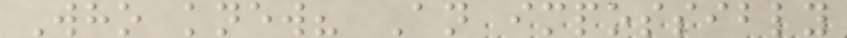Who knew? An impossibly
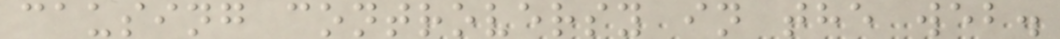causing controversy in the web.
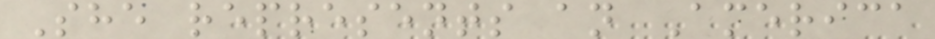She represents an America
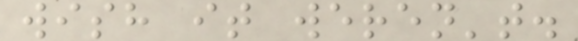wish it weren't.
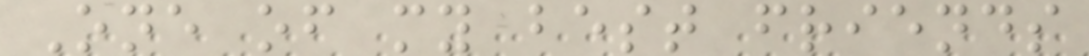One of my best friends
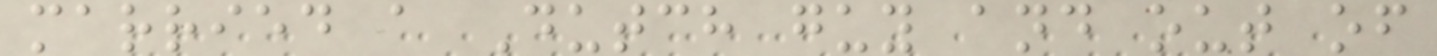married a Dutch guy and out of
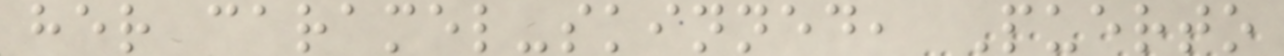her caramel-skinned, Puerto
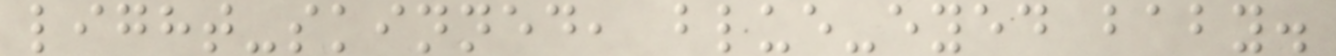light-skinned, blue-eyed baby.
